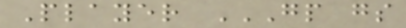Player GP GS
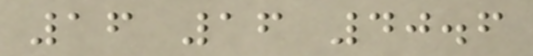16 16 40.6
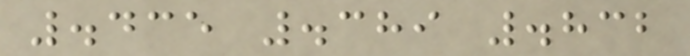.435 .389 .832
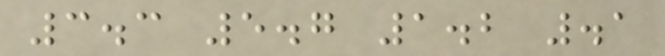3.3 5.7 1.2 .1
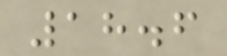18.6
